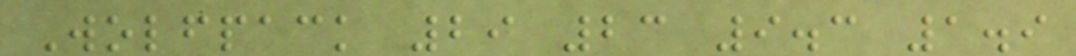Wolfpack 29 23 9.3 1.9
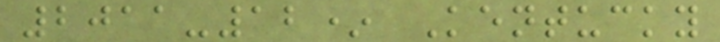2011-12* Kentucky
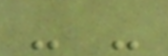- -
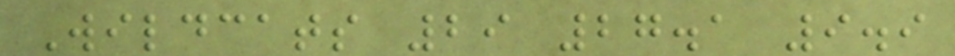Wildcats 29 27.1 9.9
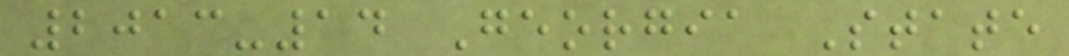2013-14 Georgia State
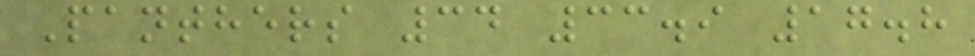Panthers 34 33.9 17.8
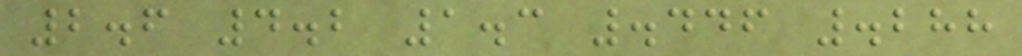2.6 4.2 1.3 .446 .288
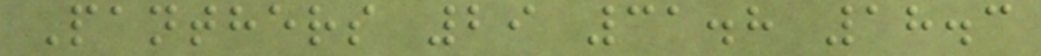Panthers 29 31.8 18.3
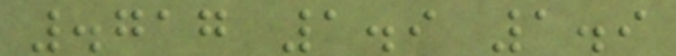.717 1.9 1.9
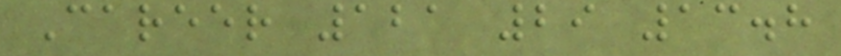Career 121 29 13.8
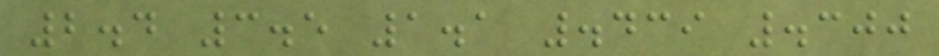2.4 3.5 1.1 .439 .300
